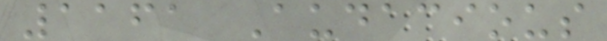1161 Audacious
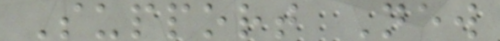Support New
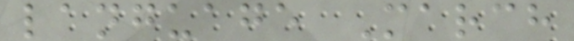language March
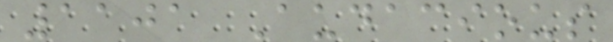1101 Audacious
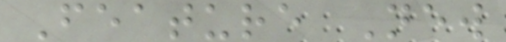Feature New
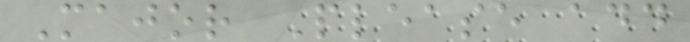Major Please add
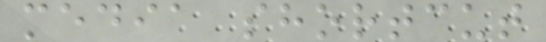media shortcut
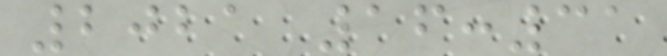2021 16:31
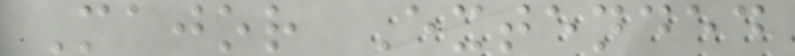Major Extended
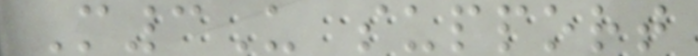M3U support
